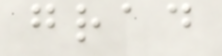grad
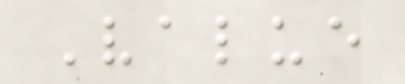Value
